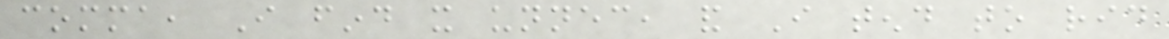comma, I find it unnecessary, and I tend to rid
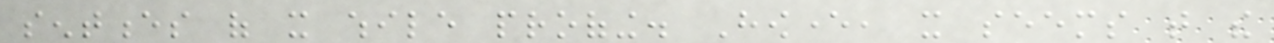sentences of it while proofing. However, it seems that the
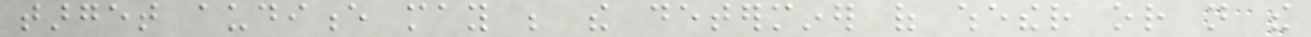target audience may be the determiner of whether or not the
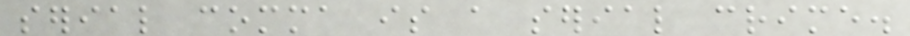serial comma is a serial crime.
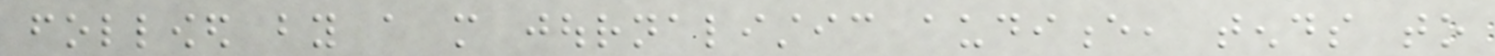followed by a more journalistic audience, tends to
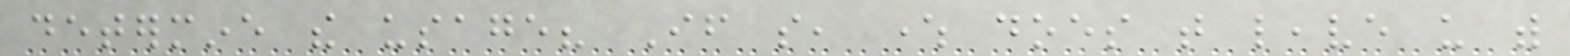determine the usage? If so, where does that leave us with
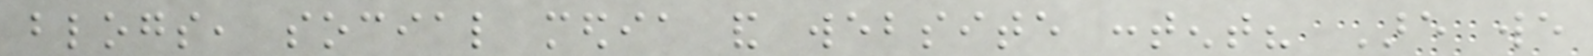blogs, social media and website content? Are we
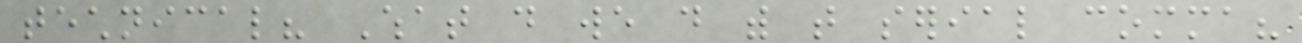technical? What do we do with that serial comma?
